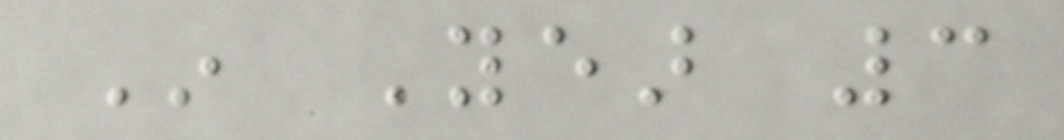In Year 3
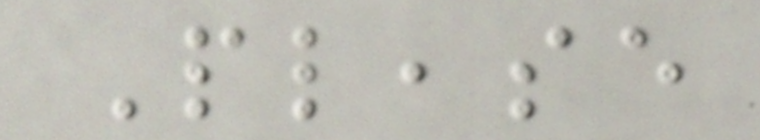Please
